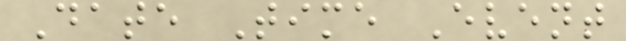Date Time Event
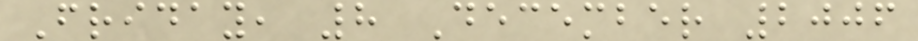Friday, 8 December 2006
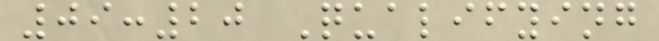09:20 Qualifying
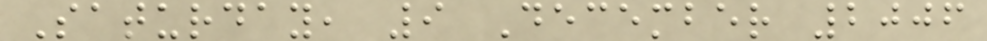Saturday, 9 December 2006
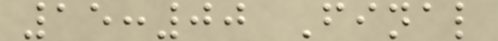15:00 Final
